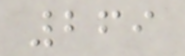269
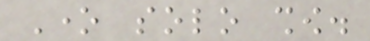One solo show.
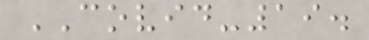COVID-19.
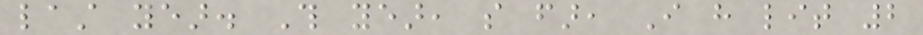last year. This year, so far, I have lit 2
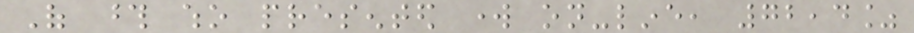Of those who presented work on-line, 72,4%
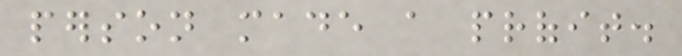person made a profit.
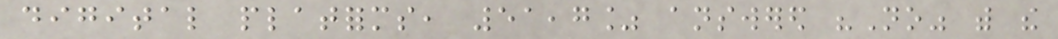digital platforms, 51,7% answered "No" with the
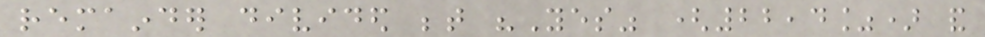remainder divided between "Yes" (22,4%) and
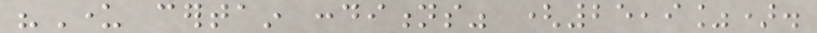"Under certain conditions" (25,9%).
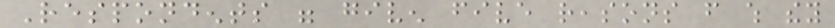Respondents were given five reasons from which they
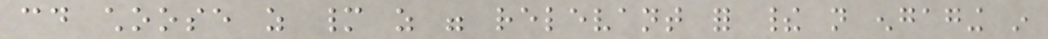could choose as many as were relevant for their not engaging in
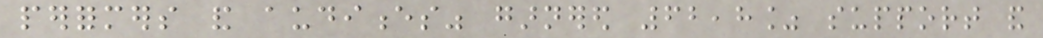performers and audiences" garnered 62,8% support and
